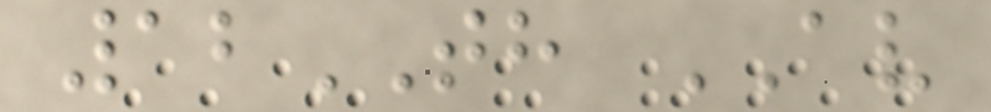12TH AV
